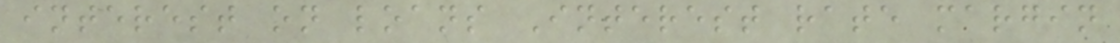interest on loans Interest rate margin
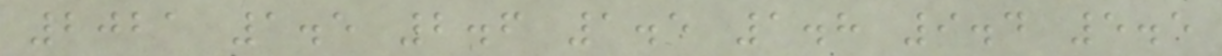2021 1.5 2.6 1.5 1.8 9.4 5.5
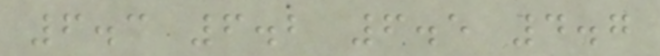6.3 6.2 6.5 4.7
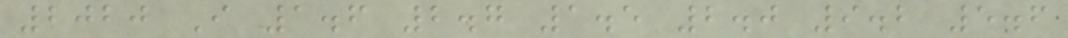2020 I 1.6 2.7 1.5 2.0 9.2 5.6
